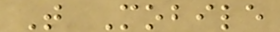T Mobile
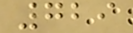729
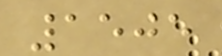1505
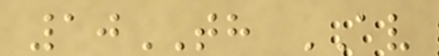10TH AV
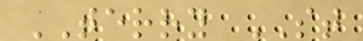TERRY ST
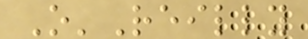O'Reilly
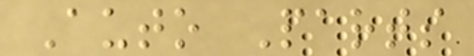Auto Parts
